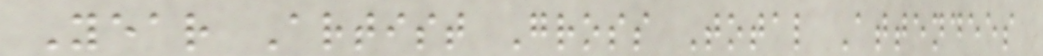Year Artist Gross Total Attendees
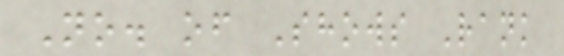No. of Shows Rank
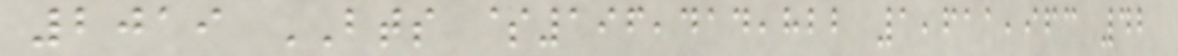2019 BTS $196,414,822 1,611,963 42
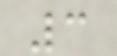3
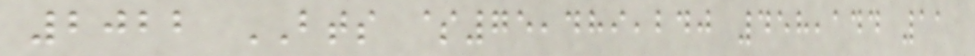2022 BTS $75,489,240 458,144 11
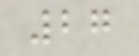27
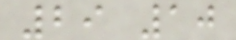29 10
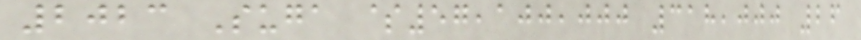2023 Suga $57,100,000 318,000 26
